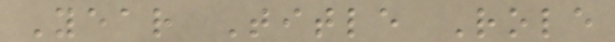Year Title Role
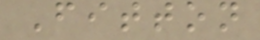Fitton
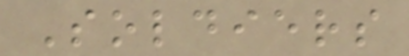Soldiers
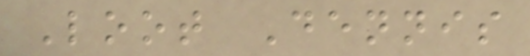Loot Dennis
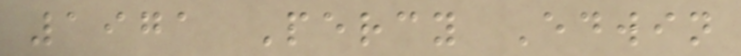1971 Percy Edwin
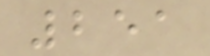251
